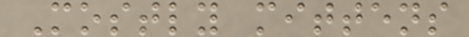Mostly mittens
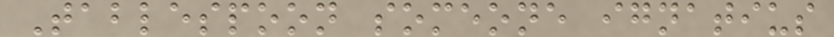Tablespoon someone ignatius
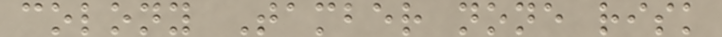colony Tamber none risk
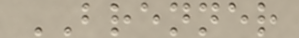BRENNER
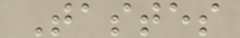Tastes
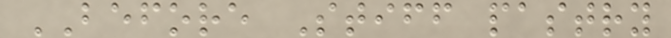BEFORE Stiff pastry
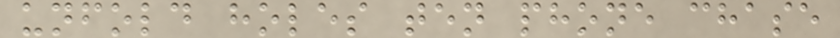unfold holes ten phone chase
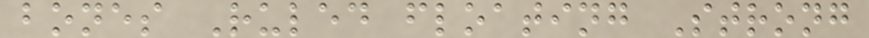bones Ruled floating Strong
